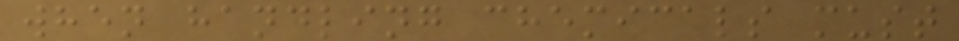when handling chemicals must
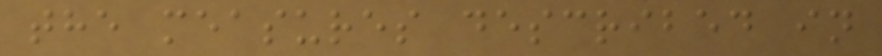the measures described in
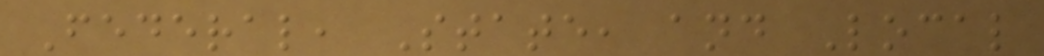Federal, State, and Local
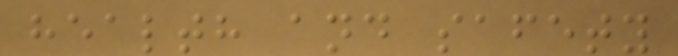health and safety
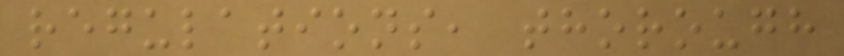regulations, thorough
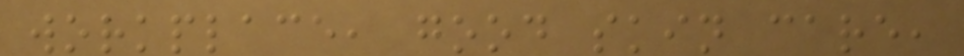workplace, good skin care,
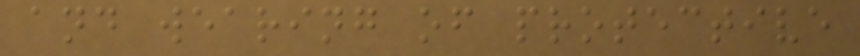and wearing of protective
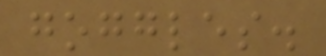goggles.
